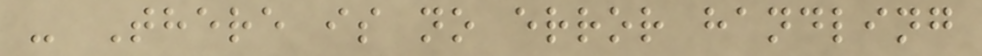- There is no error handling
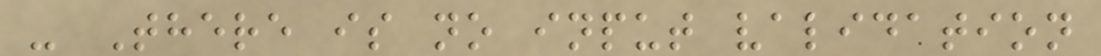- There is no input validation
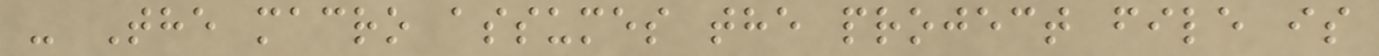- The macro assumes the project file is
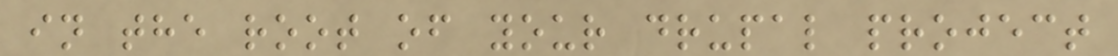in the root of your drupal project
